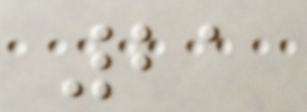21
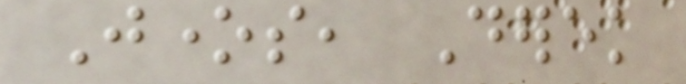Jones, Derek
